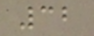32
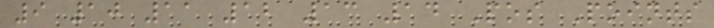9 10 11 12 13 14 Pos Points
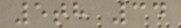5th 34
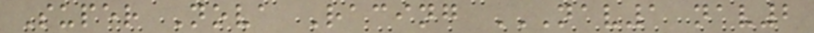Super Nova Racing NAV1 NAV2
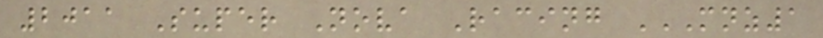2011 Super Nova Racing MNZ1
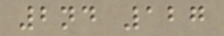2nd 127
